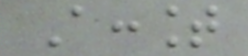Account
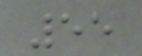55
